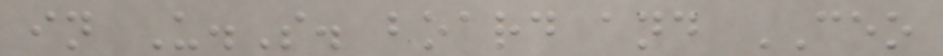in U.S. board and CEO
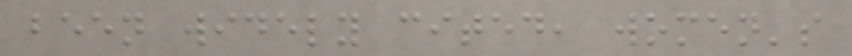been widely cited, women's
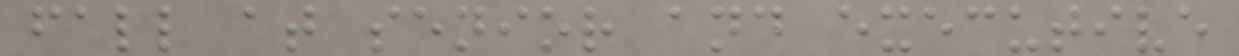fall at senior and executive
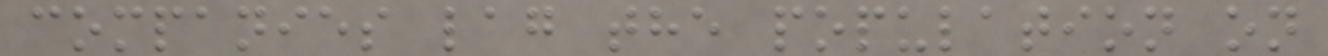companies lag the population on
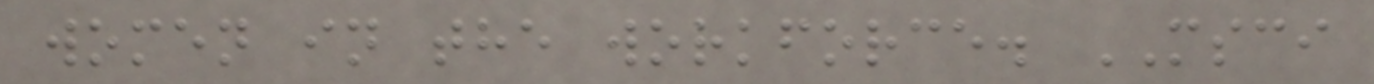women in the workforce. MSCI
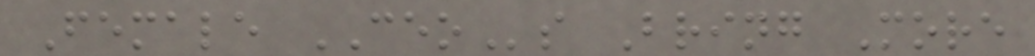Female CEOs Bring More
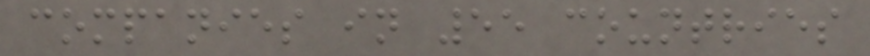companies in 55 countries
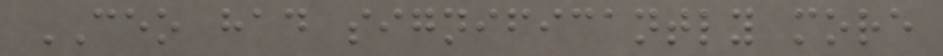CEO had significantly more
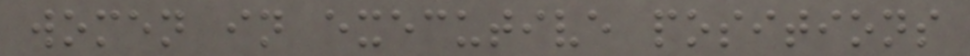women in executive positions
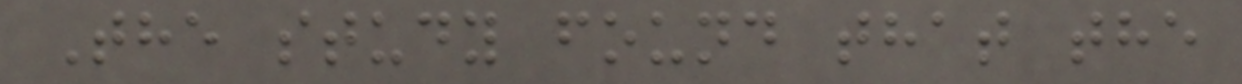The study found that the
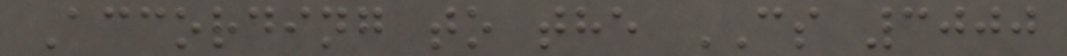According to the CS 3000
